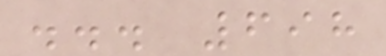... 698
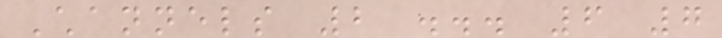Channels 2 ... 6 7
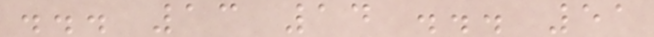... 13 14 ... 51
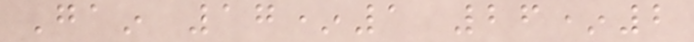Gain 17*1 26*2
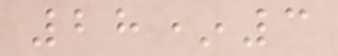28*3
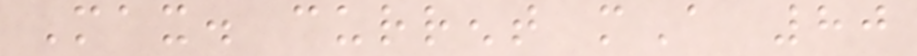Max. current mA 80
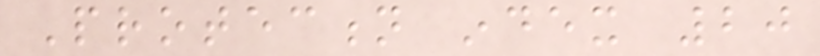Protection index 20
